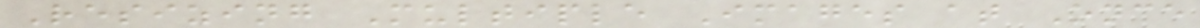Resizing Multiple Images at Once
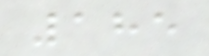185
